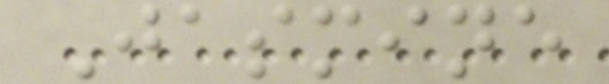Jasmine
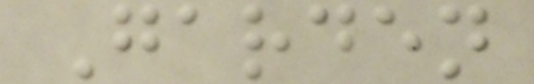Garden
